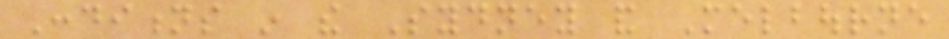Conditions in the Sydney and Melbourne
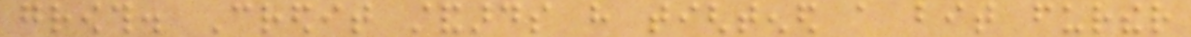growth. Credit standards have tightened a bit further
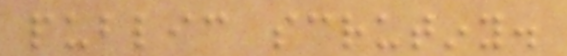public scrutiny.
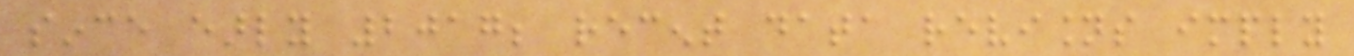since early 2017; recent data revisions imply
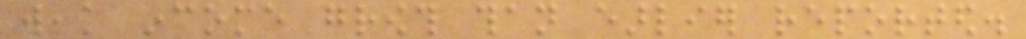weak income growth than earlier reported.
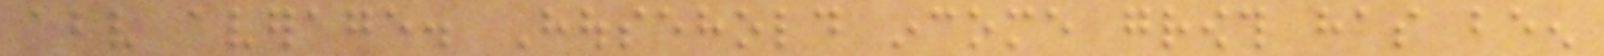above average. Household income growth has been
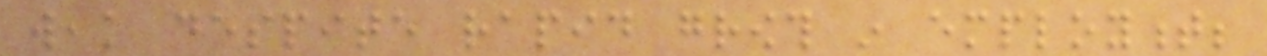weak despite rapid growth in employment;
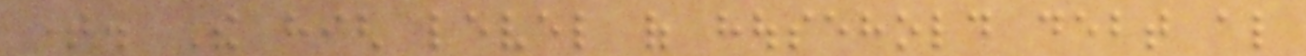time. The high level of household debt also
